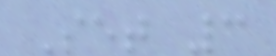Set 3
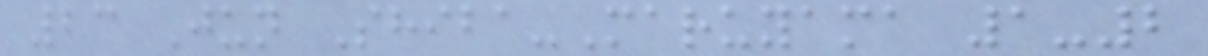23 Jun Shiba-Maruyama 1-2
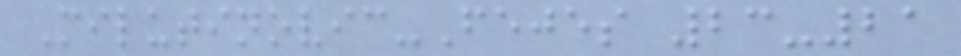Milutinovic-Fejes 23-21
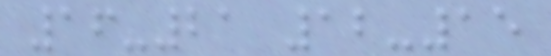16-21 12-15
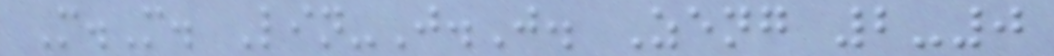M.M. Lin-J.J. Zeng 2-0
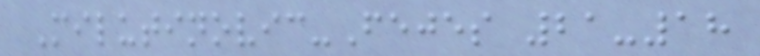Milutinovic-Fejes 21-18
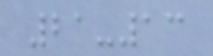21-13
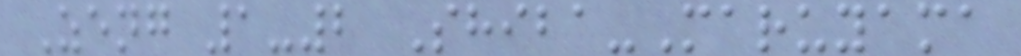Zeng 1-2 Shiba-Maruyama
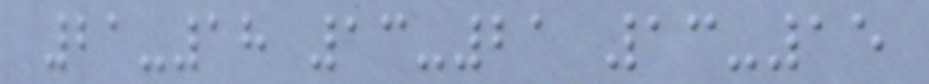21-18 13-21 13-15
